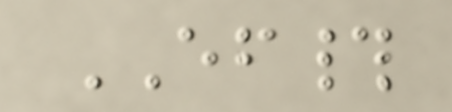EF#
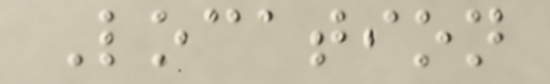Location
